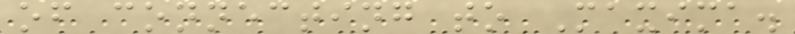of connecting to Maxima.
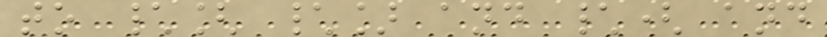to \[ \] and \( and
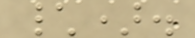\).
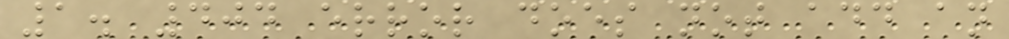1. 404 error does not add an
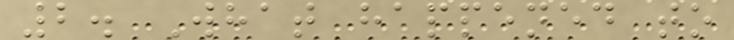2. What happened to
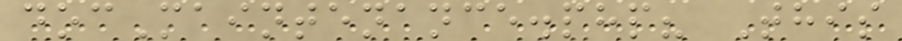docMaintenance.php? This
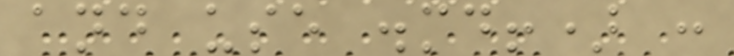and use .md!) :
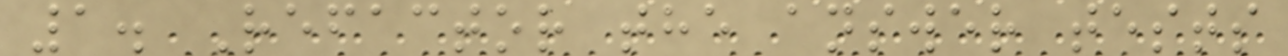1. Refactor the answer tests
